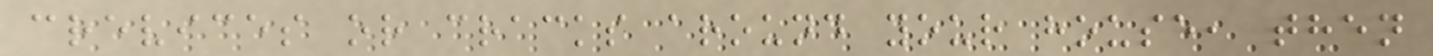crevices or cracks around your house, then
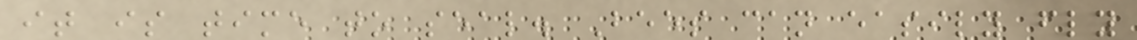it is time to seal. Bees can easily fly
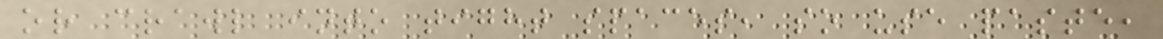or crawl into tight spaces, so use paste,
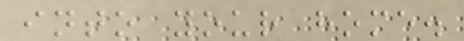into your home.
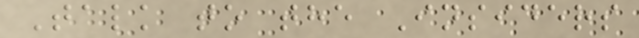Talk to the Insiders
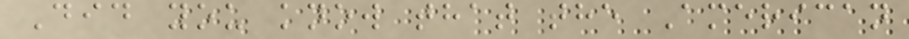Did you know that the American
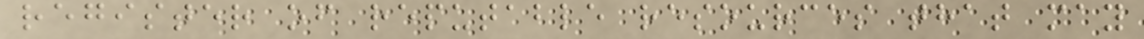register of reputable resources that may
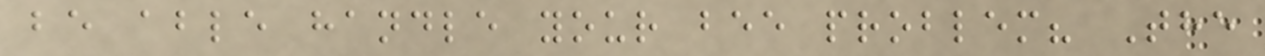be able handle your bee problem? The
